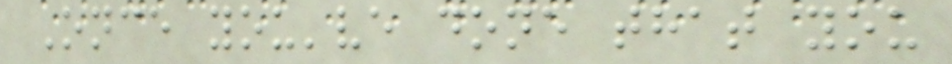Once you've done that you
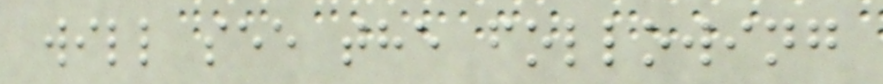will see the following
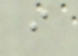i
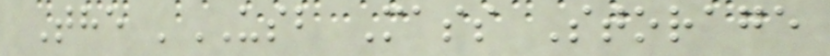The 'USB Mass Storage
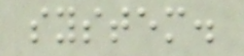system.
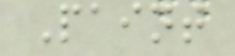Paint
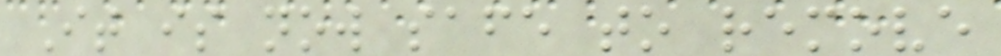It is now safe to remove
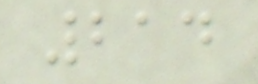214
